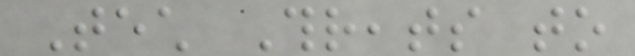Tech Threats to
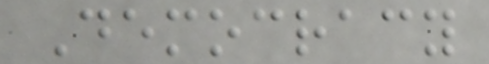Democracy
